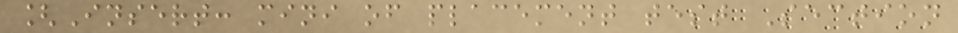[Insert: mini of placement test Section
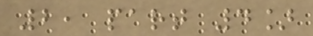2, part 4]
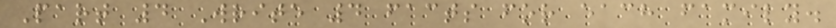Part 4 Write 4 facts for each family.
